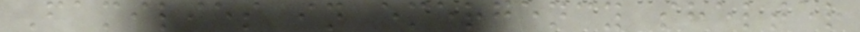Families in emergency shelter
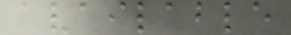available
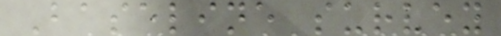Baseline survey
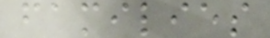families
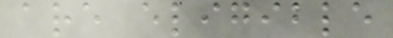are eligible
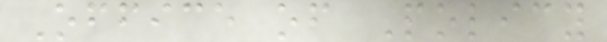Office of Policy
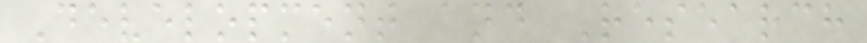Development and Research
